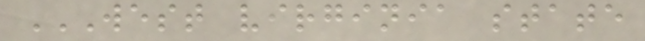WEST VIRGINIA STATE
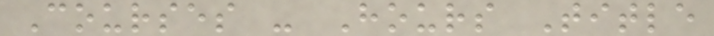Courses - Hours Title
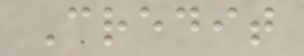Credit
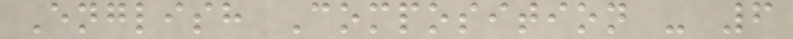English Composition - 6
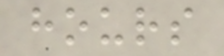hours
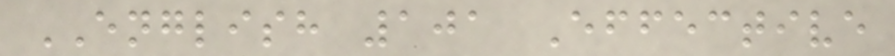ENGLISH 101 Effective
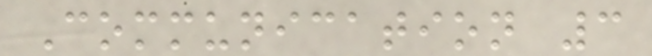Communication 3
